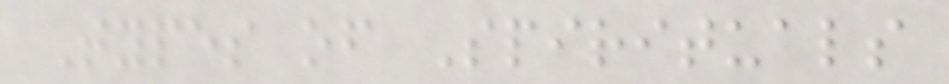Types of Spirituals
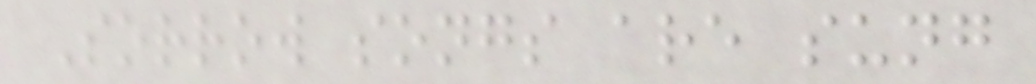Sorrow songs are sung
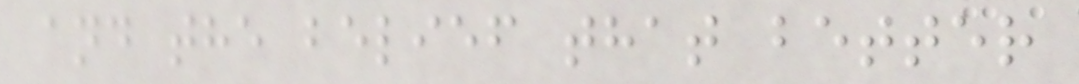and the belief that better
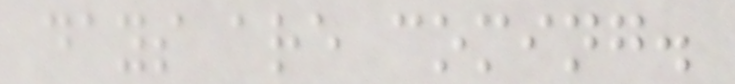days are coming.
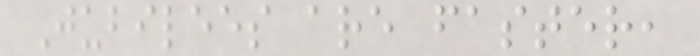Jubilees are faster,
